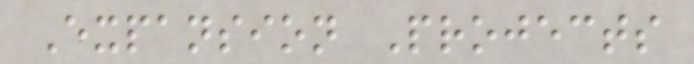Expansion Projects
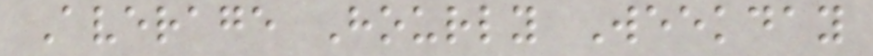Average Hourly Weekday
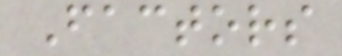Factors
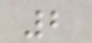2
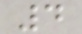4
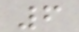6
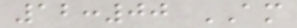12:00 AM
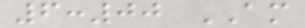6:00 AM
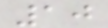10
